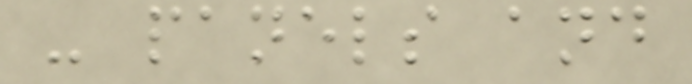- panels and
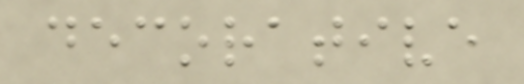decorative
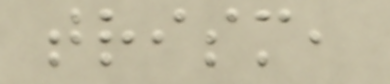trism,
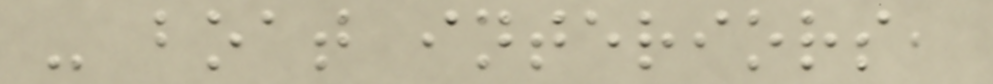- boat interiors,
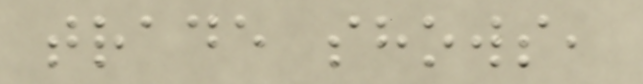trade shows,
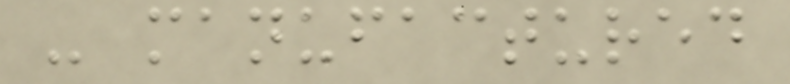- manufactured
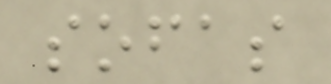sofas
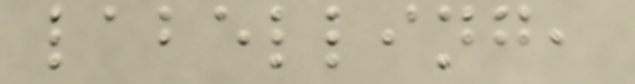labelling,
